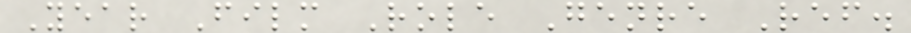Year Film Role Genre Ref.
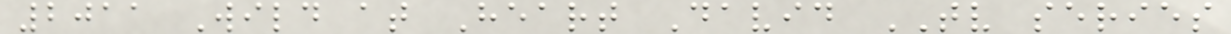2011 Wild at Heart David TV series
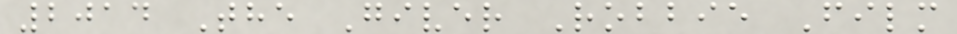2014 The Giver Robbie Film
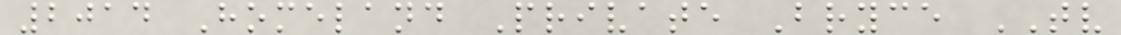2014 Homeland Private Bryce TV
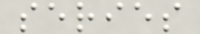series
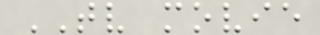TV movie
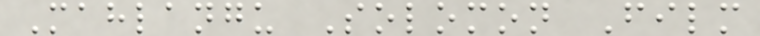Mahlangu Solomon Film
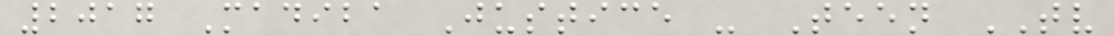2017 Madiba Justice - Teen TV
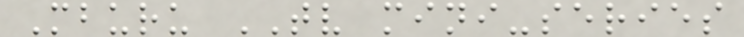Mburu TV mini-series
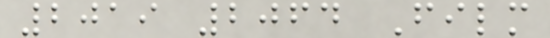2019 2064 Film
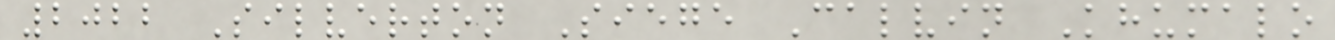2022 Silverton Siege Calvin Khumalo
